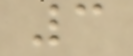3
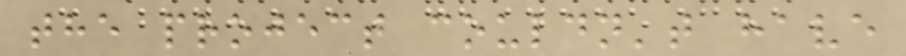the project couldn't have
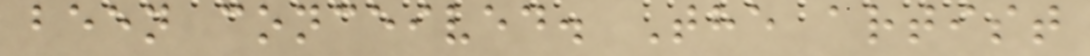been conceived. The artist
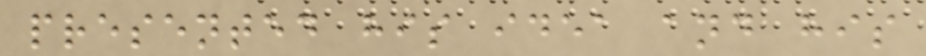presented his idea and his
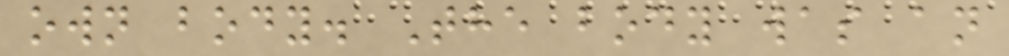own body. The body was an
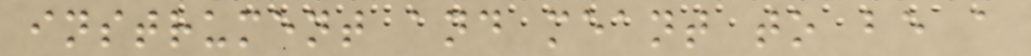instrument and meant to be a
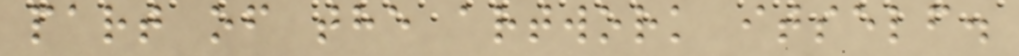part of the artwork itself.
